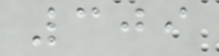309
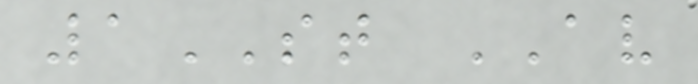1ST AV
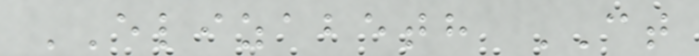ELIZABETH CT
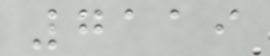7119
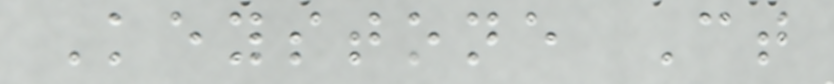Keystone Ct
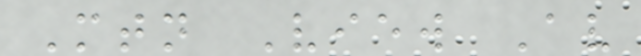Mtn View Av
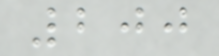200
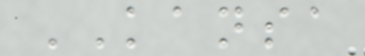KANSA
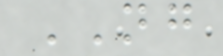NG
